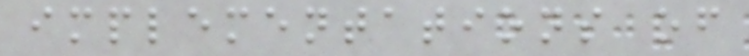implementations of
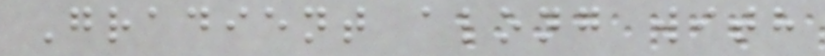Gradient along with
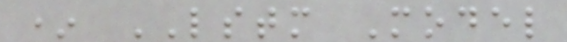* LSTM Model
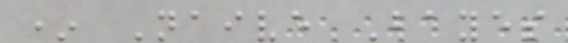* Naive Bayes
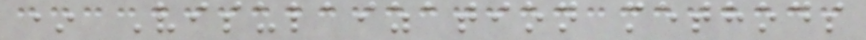* Visulaization methods
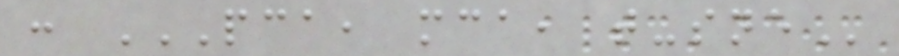: PCA, MCA, T-SNE
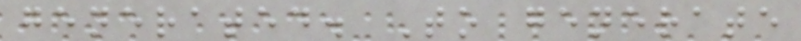generated. To generate
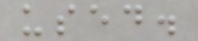used.
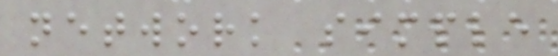network simple
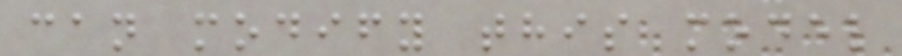can modify this model
